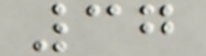37
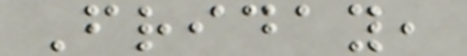Friday,
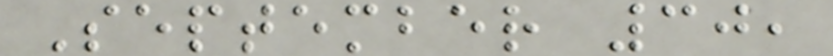September 30,
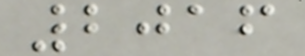2016
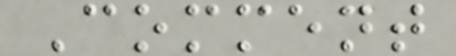Comment
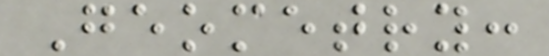Geometry:
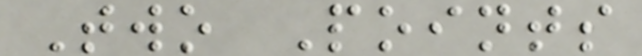Two Points
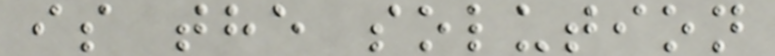is the solution
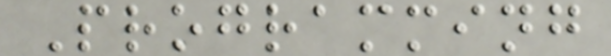Programming
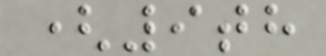(9th
